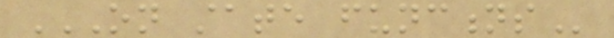ON STATE FUNCTIONS
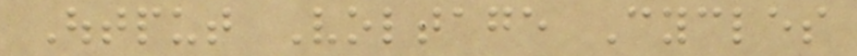Output Voltage Cycles
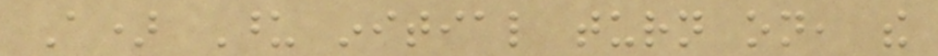A) Upon initial turn on, the
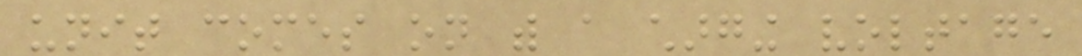unit comes on with a charging voltage
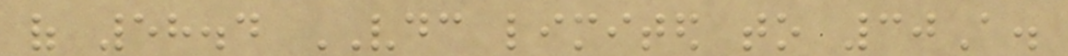of 58.4 VDC limited to 30A.
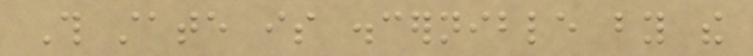This state is discernible by the
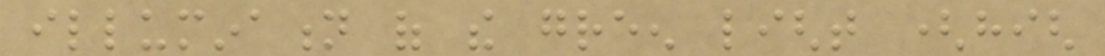illumination of the green light (high
